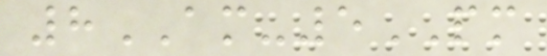8AM-5PM
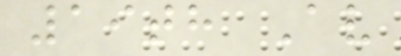19th Av
